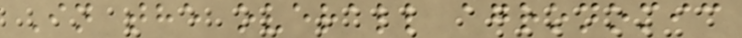In the overall agronomic
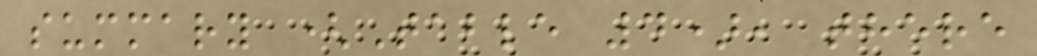summary (Table 4), there
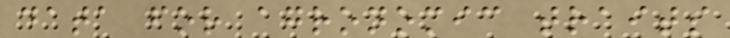data for agronomic traits
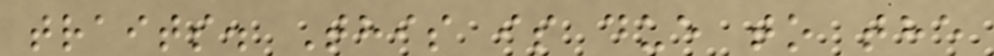traits. This is due to the
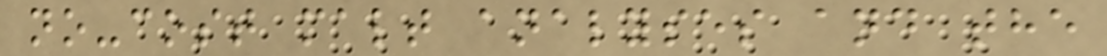no-cost malt analyses and the
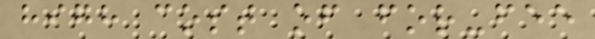high cost of for-fee
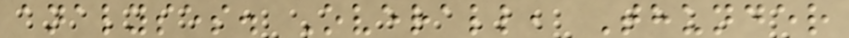analyses. Overall, Thunder
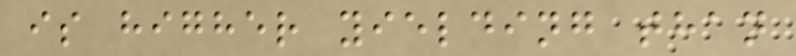is higher yielding than
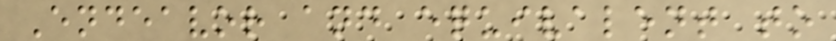Endeavor and equivalent to
